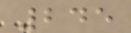245
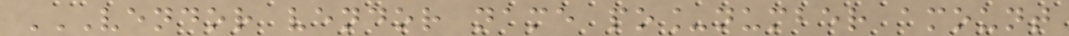VENDOR VENDOR NAME PO_NUMBER AMOUNT
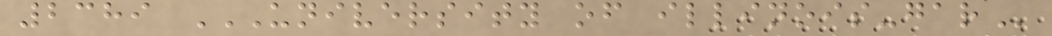2389 UNIVERSITY OF ILLINOIS-GAR
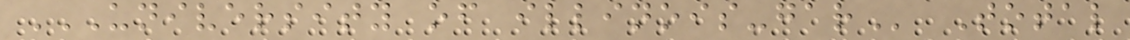UNIVERSITY OF ILLINOIS-GAR Total
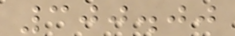300.00
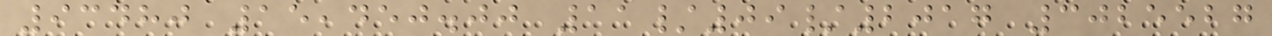93480 15,450.00 11/09/2017 3025527
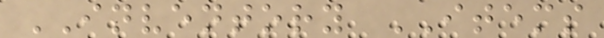INVENTORY ITEMS
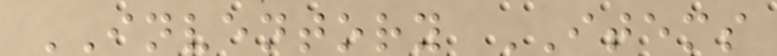INVENTORY ITEMS
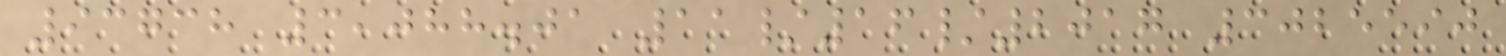93738 3,088.01 11/16/2017 3025590
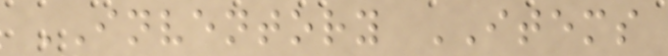INVENTORY ITEMS
